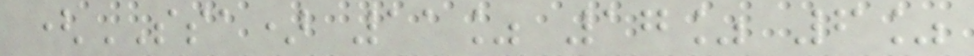(SSA) 11% 17% 6%
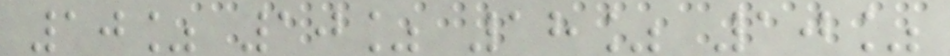10% 10% 18% 10%
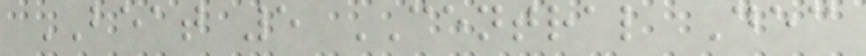BEAT 5 CENTRAL Dec
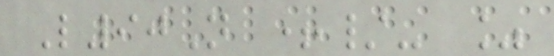L90N +/- %
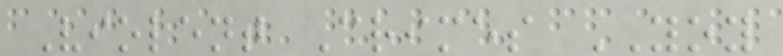Violent Crimes YOY
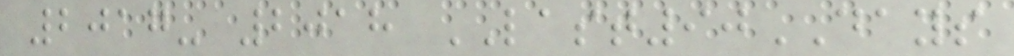2017- 2018 LAST90DAYS
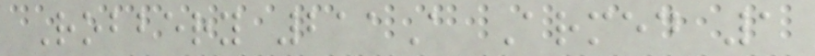Robbery 211A Armed 1
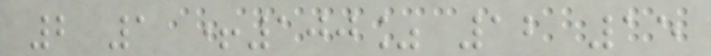2 1 +100% 12 15
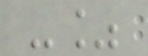-%
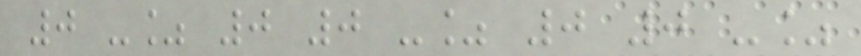0 -% 0 0 -% 0 0 -%
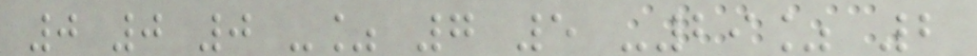0 0 0 -% 7 5 -29% 2
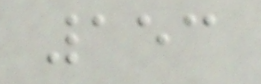153
